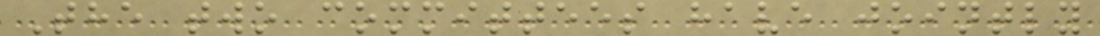The two committees have jointly
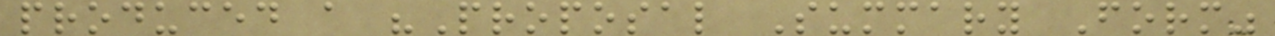produced a "Proposal Summary Form"
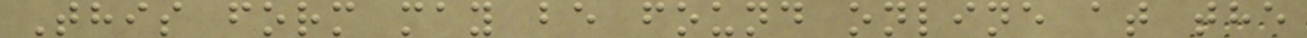This form may be found online at the
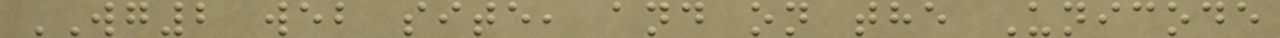WG2 web site, and on the Unicode
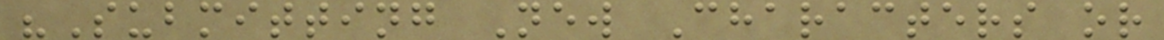"Submitting New Characters or
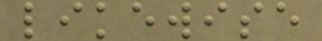likewise
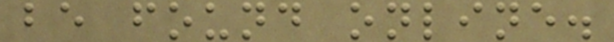be found online.
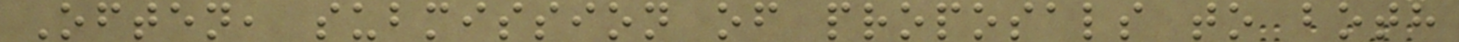Often, submission of proposals to both
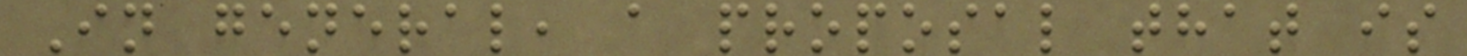In general, a proposal that is
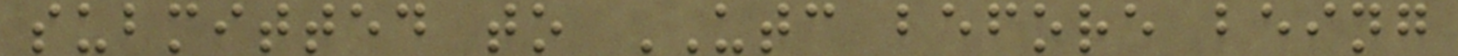submitted to UTC before being
